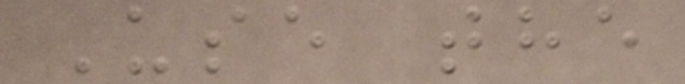Use the
